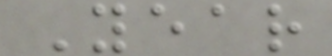Year
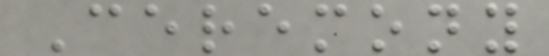Ceremony
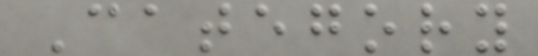Category
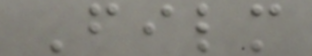Film
